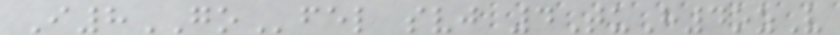I8GOfel svj 4TuH4ozV
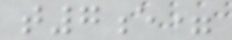t7e=
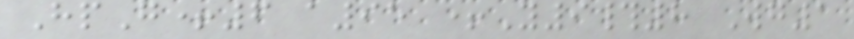HpG+6 a95 +Y9#8 Wg1
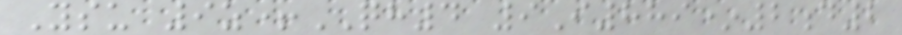Ysu 9z+QH4 9I889*2d2
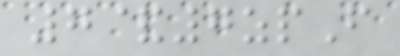7&7zpF
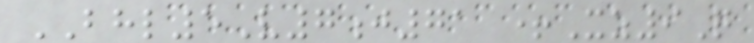BHL5V7j71 +Xz9Q
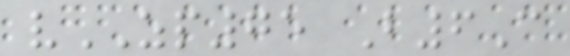vZP75 B6C
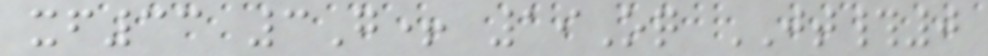xf33 3G+ 19Oq JT#0
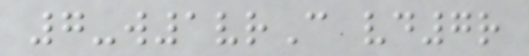7-w1vrC vd7r
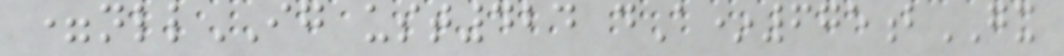=nllIG ust424 dA*675bGX
